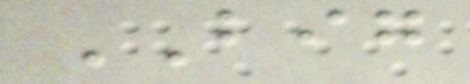BIG
